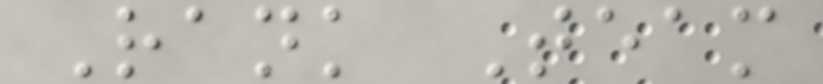Rank Team
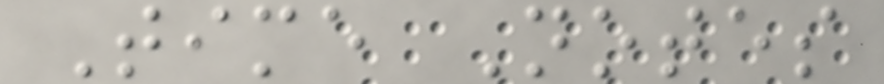Time Notes
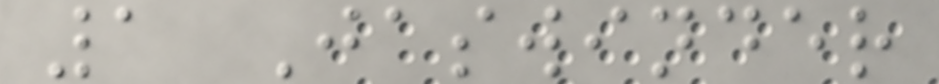1 Jaswinder
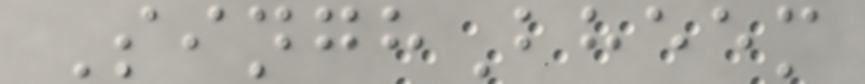SinghBheem
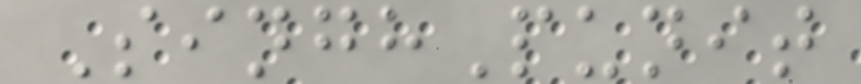SinghPunit
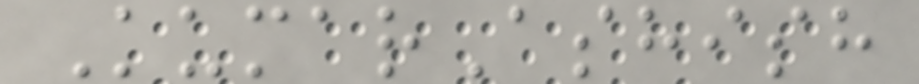KumarAshish
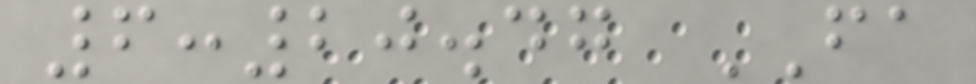6:20.47 FA
